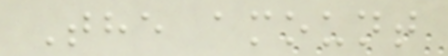The amount
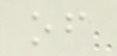of
